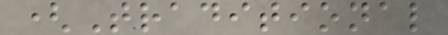(Traditional
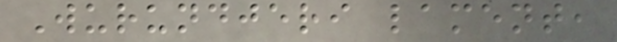Wurundjeri lament,
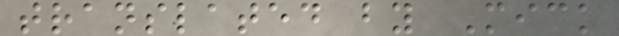translated by Mick
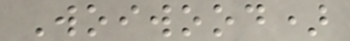Woiwood)
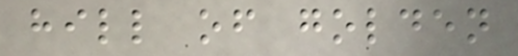hill of golden
